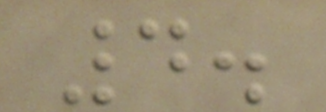4.
